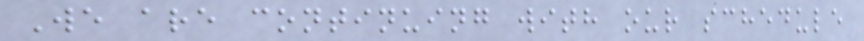We are continuing with our schedule
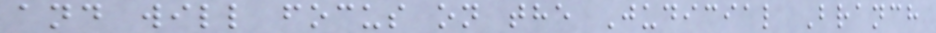and will focus on the Judicial Branch
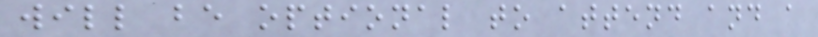will be optional to attend and a
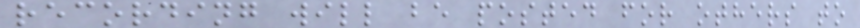recording will be posted for others to
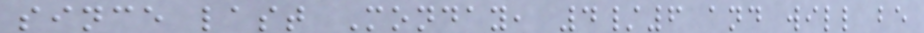since last Monday, 4/6 and will be
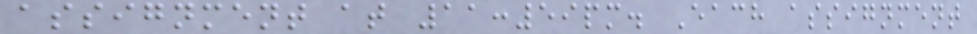assignment at 11:59pm. Each assignment
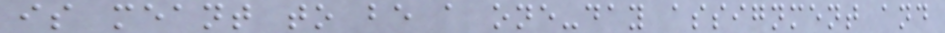is meant to be a one-day assignment and
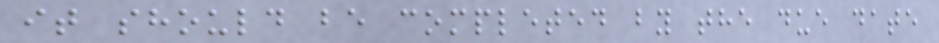it should be completed by the due date
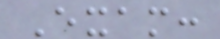Exam:
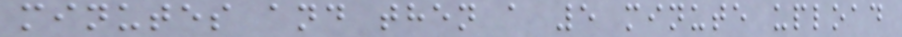minutes and then a 5 minute upload
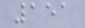151
